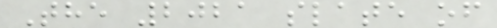The 2021 slate of
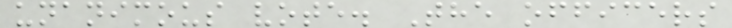unanimous vote. The officers
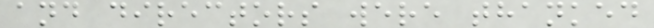and directors were thanked
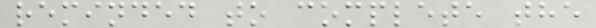reminded to complete the
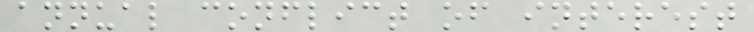annual conflict of interest
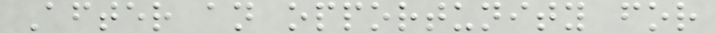After an opportunity for
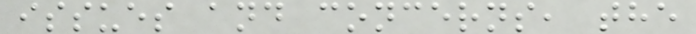issues and concerns, the
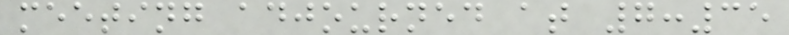meeting adjourned at 7:35
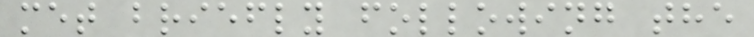met briefly following the
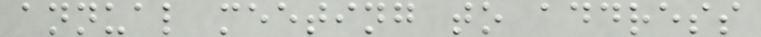annual meeting to address
